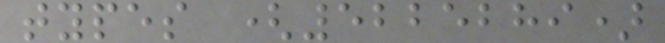types (5225289)
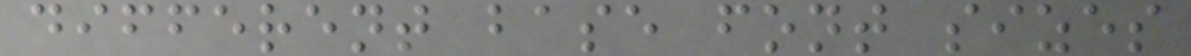different base font sizes
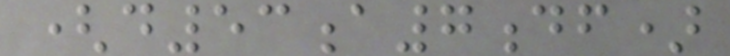(d53a7df)
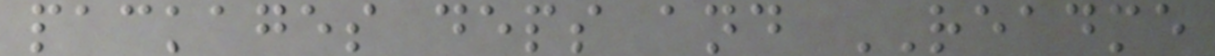packages deps and README
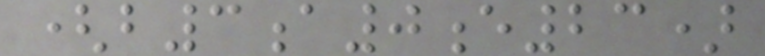(b3a0e23)
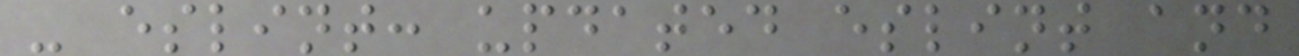- eslint: updated eslint and
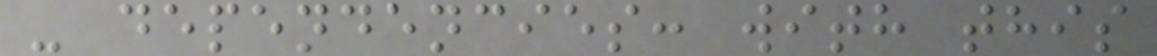- dependencies: with this
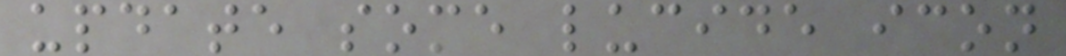update some lucide icon
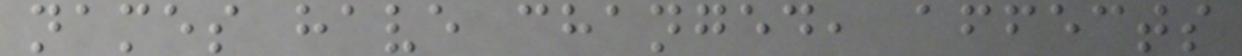names have changed, affects
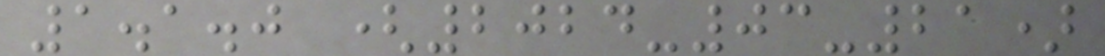1.1.0 (2024-03-21)
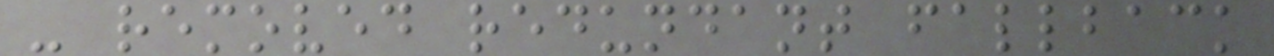- removed redundant fallback
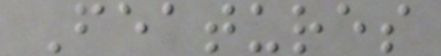Features
